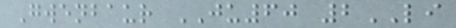Gwenbaur JU60 2LI
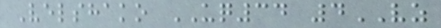Velshako UQ34 4VZ
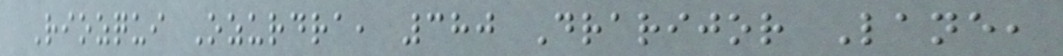Riozqui Ozurdra, 380 Drarijor Lane,
